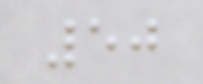50
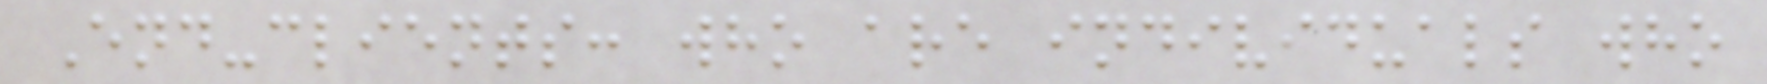End-clients: who are individuals who
